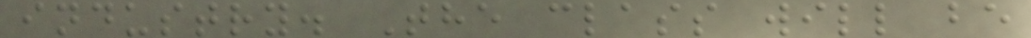industry. The class will be
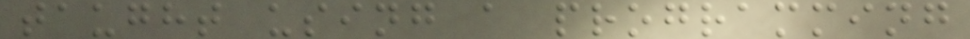taught using a programming
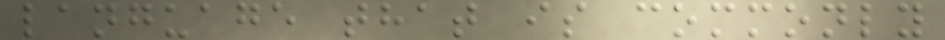language that is commonly
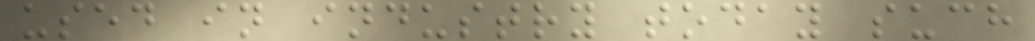used in industry today such
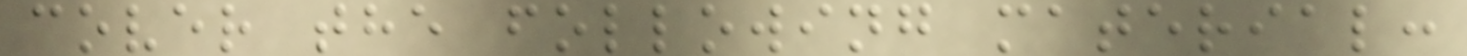cover the following material:
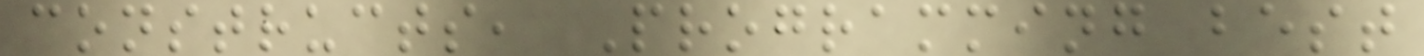constructs, Programming best
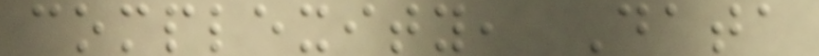complexity, Data
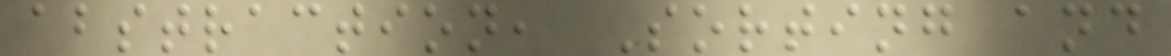abstraction, Sorting and
